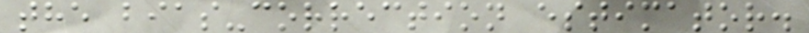the bias-correction estimator.
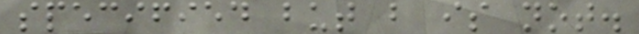specified but b is not.
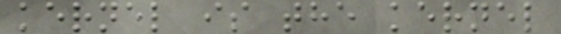kernel is the kernel
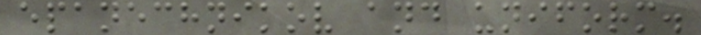epanechnikov and uniform.
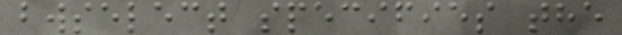bwselect specifies the
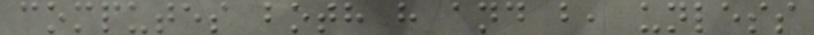computes both h and b, unless
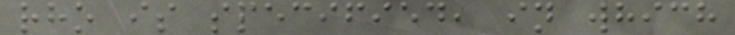rho is specified, in which
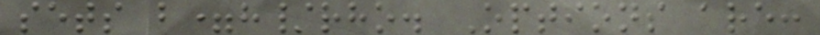sets b=h/rho. Options are:
